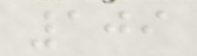109
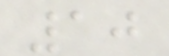10
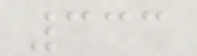333
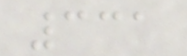331
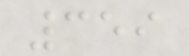359
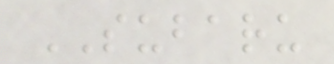SUBARU
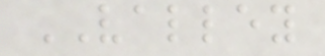VALLEY
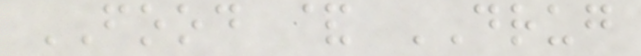FOOD & DRUG
